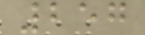257
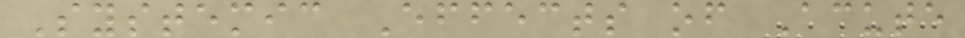Systemic Effects of Acute
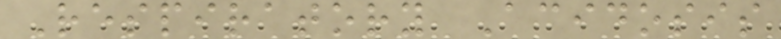Respiratory Acidosis
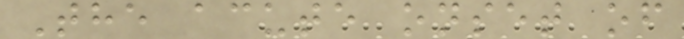The acute onset of
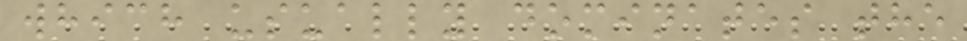which usually dominates the
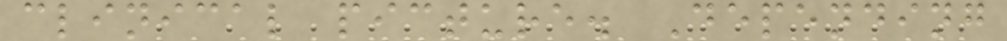clinical picture. Depending
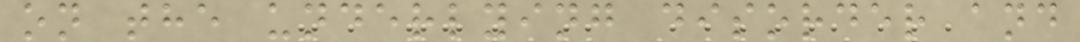on the underlying disorder and
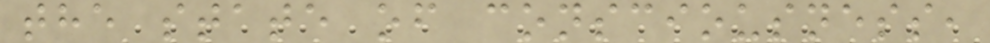the state of consciousness,
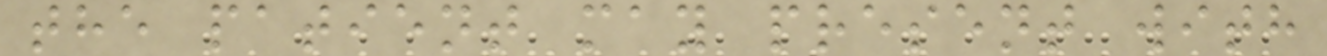the patient may present with
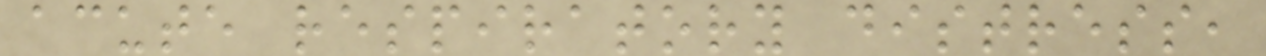acute respiratory distress,
